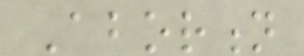Abortion
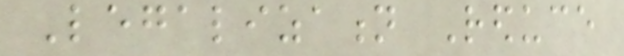Legalization Reduce
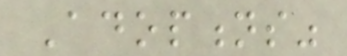Adoptions"
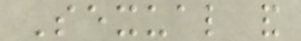Sexual and
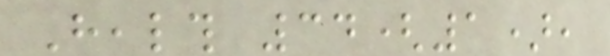Health 34(1),
